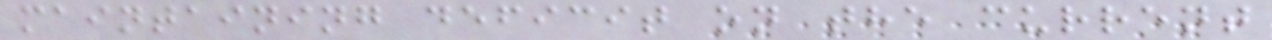maintaining deficit on the current
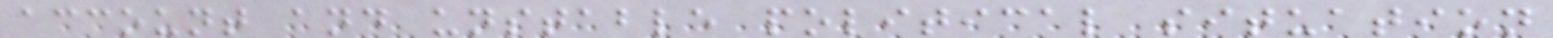account and unstable political situation
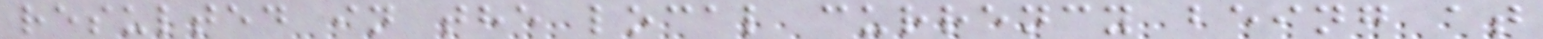resulted in the local currency being at
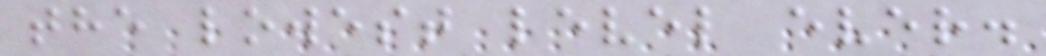the lowest level ever.
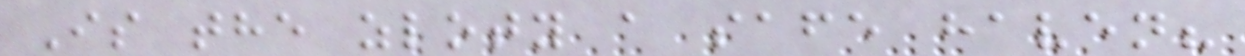Is the zloty a safe haven?
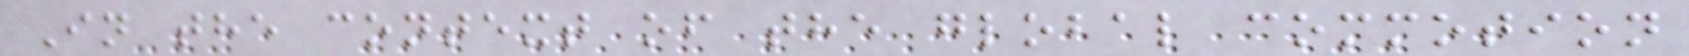In the context of the global commotion
